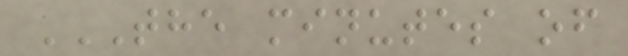THE MINUTES OF
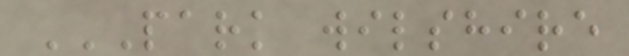PARK WILSHIRE
